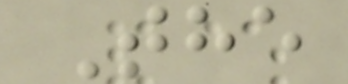The
